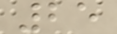25
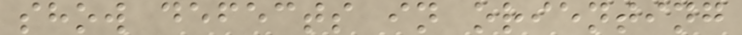show defects in orienting
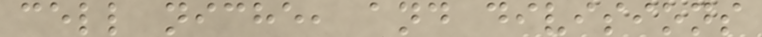cell niche, and divisions
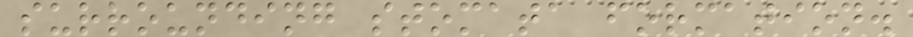surrounding stomata formation.
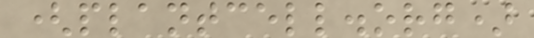(plantcell.org)
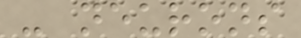- neurons
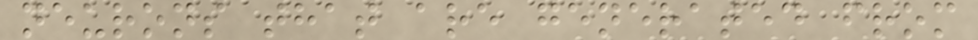neurons that are generated from
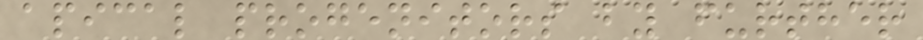apical progenitors by further
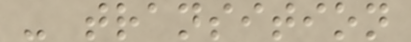- transition
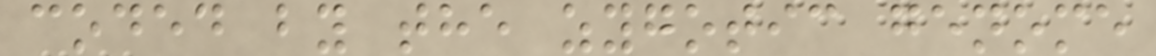coded by the zygotic genome
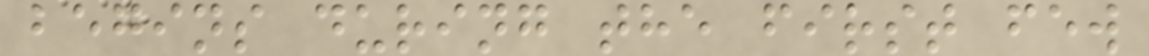begins during the first few
